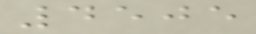4505
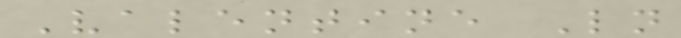Valentine Ln
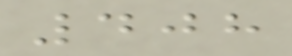408
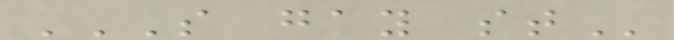S GAY ST
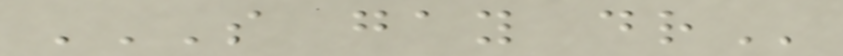S GAY DR
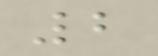2
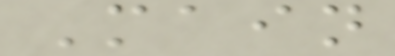Main
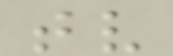tv
